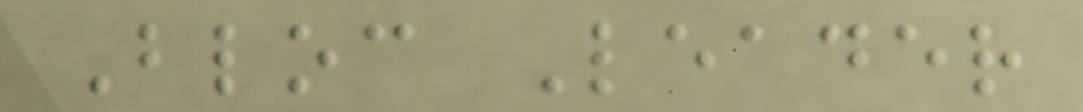Bloc Leader
